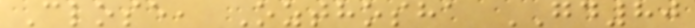Close, Ozthosha GD80
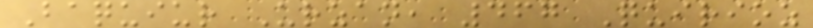Baquiur Urzan, 467 Quirioz
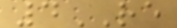4RE
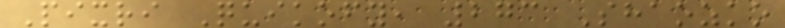Pixri Quikofy, 273 Shaozko
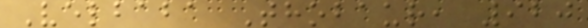Velbaba Thobaur, 920
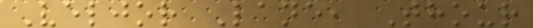Veljor Lane, Thour
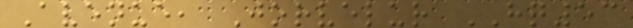Avenue, Jorvelur HQ53
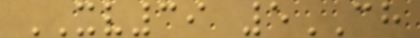XV39 5CH
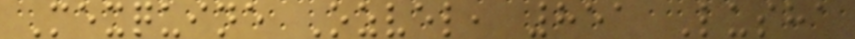Mexquine Ozvel, 851 Lusha
